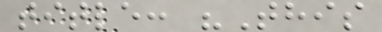title: "This
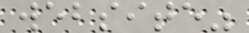website"
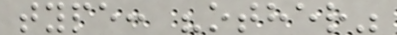type: "other"
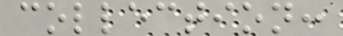collection:
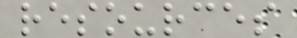resources
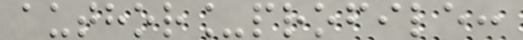author_profile:
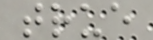true
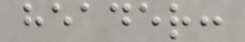header:
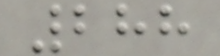288
